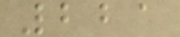221
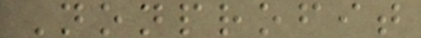Nonprofit
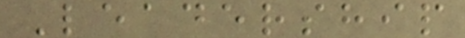Leadership
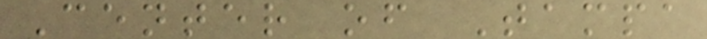Center of Tampa
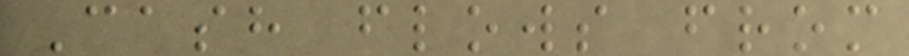Cash flows from
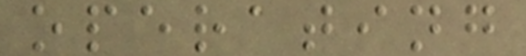operating
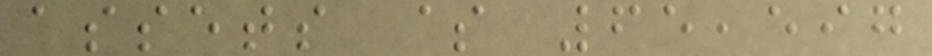assets $ 65,597
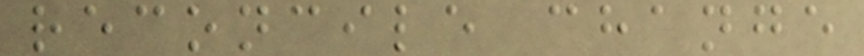reconcile change
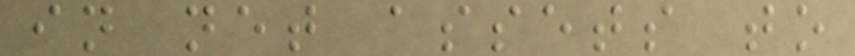in net assets to
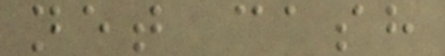net cash
